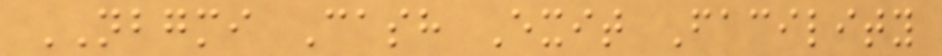NBGMI Cash Exit Facility
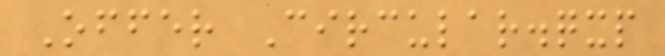Offer Circular.qxp
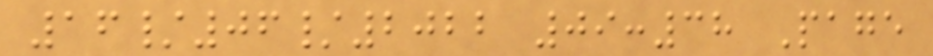16/06/2022 09:38 Page
